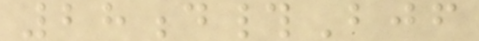28d#Bjf
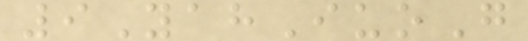9YahIuoG
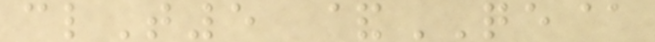clT5 &QE@
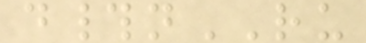d#nRU
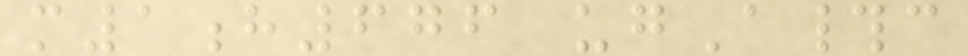m1h676 ugA#c
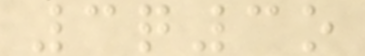3q3o
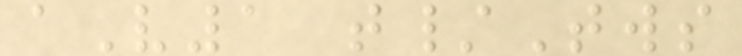aV1 t/Tws
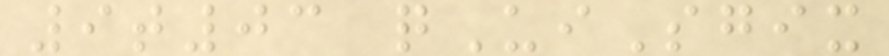9t03 qUiSgix
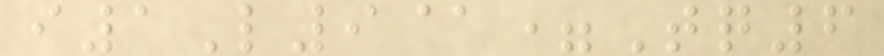i1L9@=Tq6
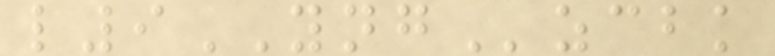l9YNGzcbk
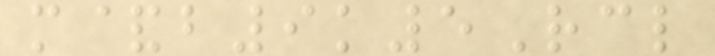m&b9k5Rcl
